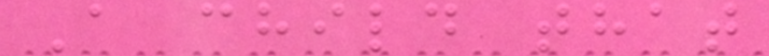A child that
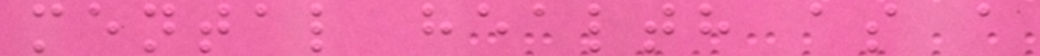mental health as a
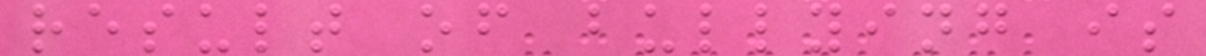result of bullying is
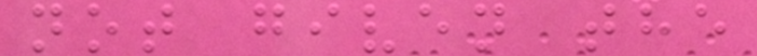not given the
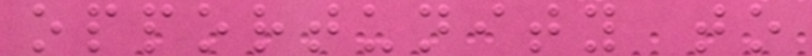opportunity to
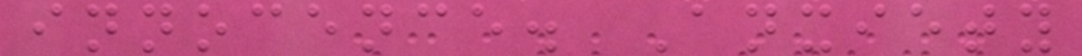innocence. Anxiety
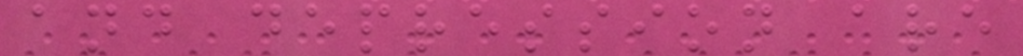and depression are
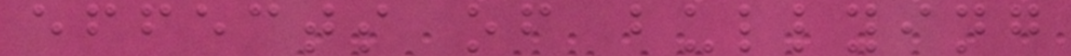effects of bullying
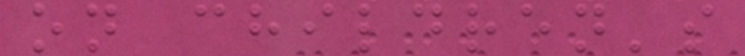on children's
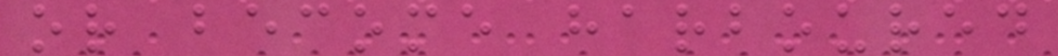or become harboured
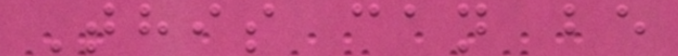This can be
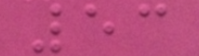53
